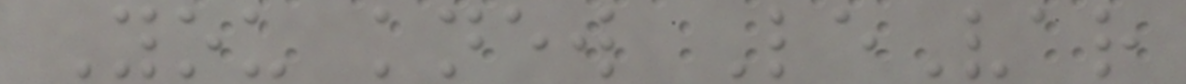You knew LeVar
